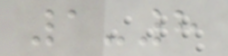1-8
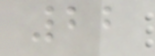22
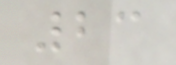23
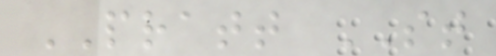PRATT ST
